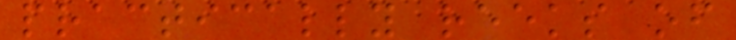practically reeks of
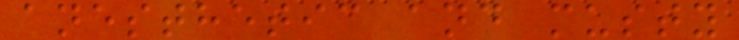anesthetic and musty
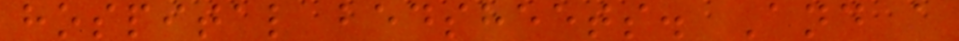hospital bedsheets. And a
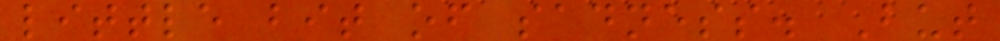little bit of sadness. But
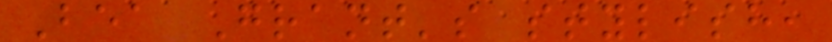Bea Grant's stylish,
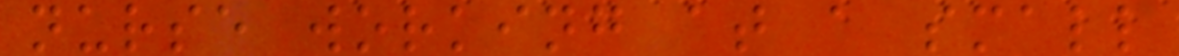nurse working at a small
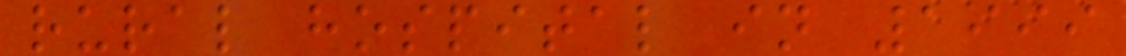rural hospital in 1999
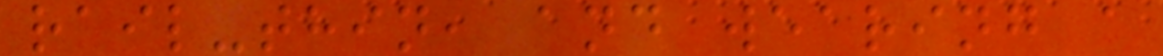rail-thin, and wearing a
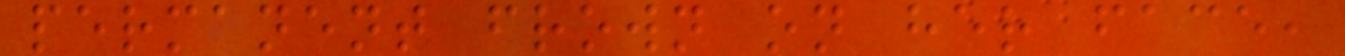permanent frown on her face,
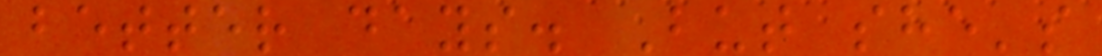better days. But she's
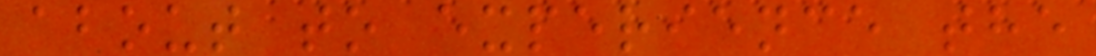about to experience the
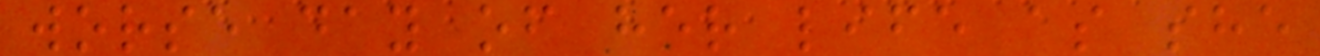worse day of her life as she
